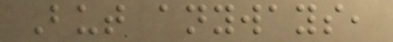But anyways,
